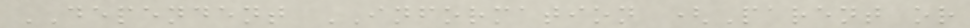DEPENDENT INFORMATION (Parent or
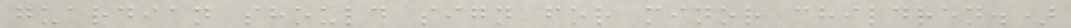guardian should sign for minor children.)
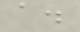a.
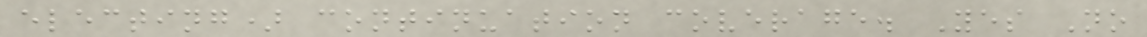electing) continuation coverage. Yes No
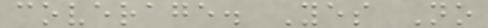coverage. Yes No
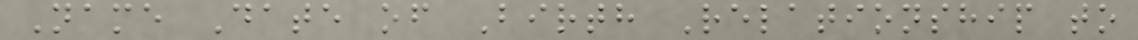Name Date of Birth Relationship to
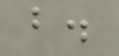b.
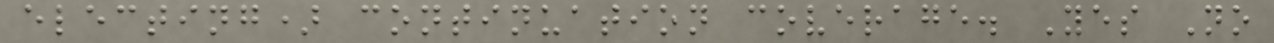electing) continuation coverage. Yes No
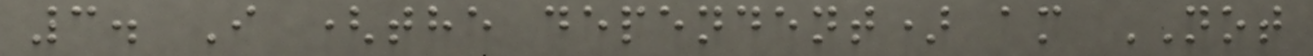3. I (the dependent) am NOT
